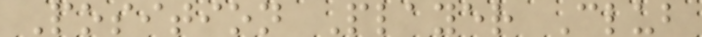Position Player Club
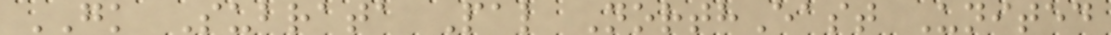GK Subrata Pal NorthEast United
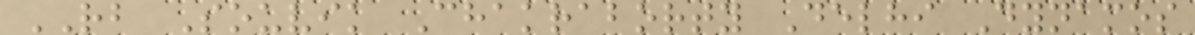RB Souvik Chakraborty Delhi Dynamos
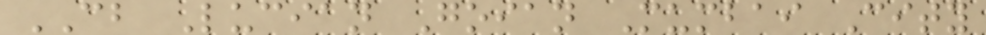CB Lucian Goian Mumbai City
